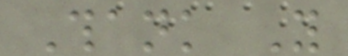Thank You
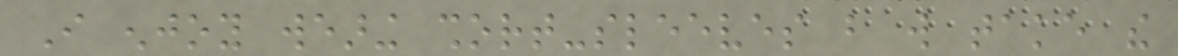I enjoy wearing short-sleeves but will take the
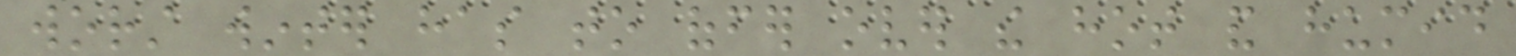worst winter has to offer over the hot and humid
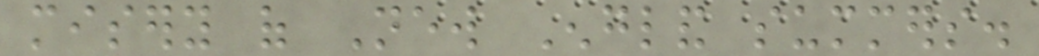misery of New England summers.
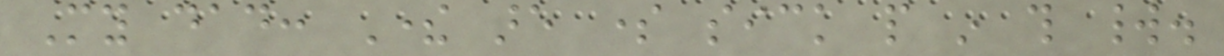My dad: There are some sick people in this world.
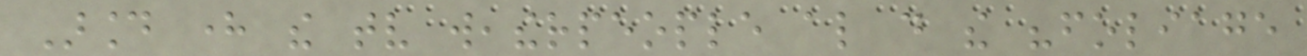Around here the tv weatherpeople also do the "foliage
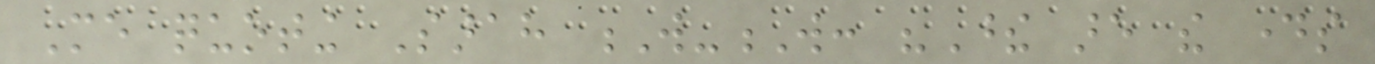Me quoting Sarah W-W: "These are the days
